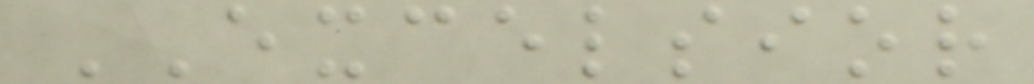EXCELSIOR
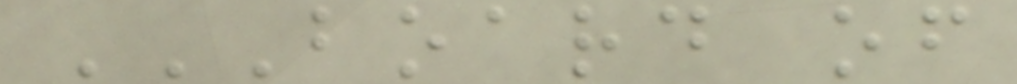BOARD OF
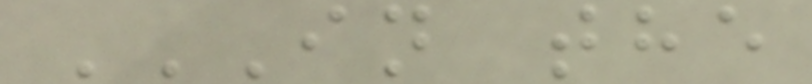IN THE
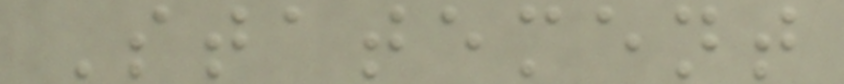Statement
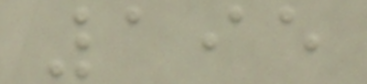195
